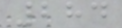284
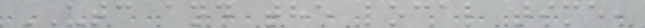UTC and the local time,
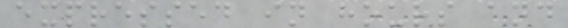expressed in hours and
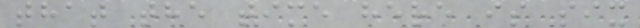that the time here is six
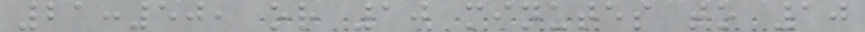21:50, or 10 minutes to 10
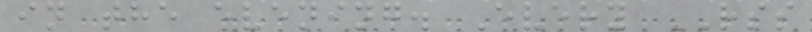in the evening. Every RSS
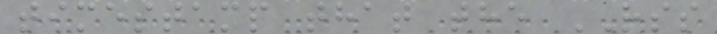timestamp that the RSS
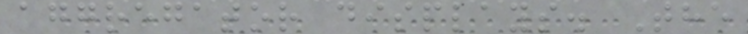aggregator displays. The
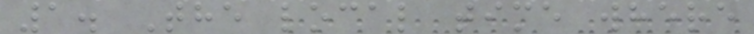1. The local time where
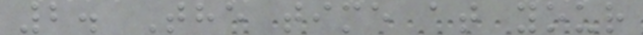2. The time at your
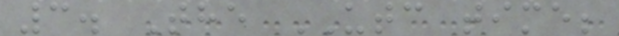3. The UTC time;
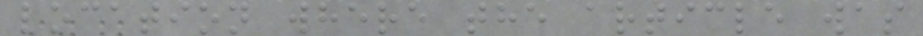location where the article was
